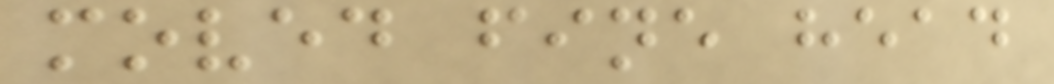moved fine head
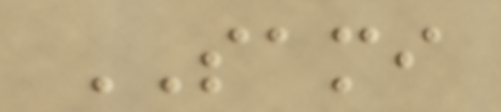SAMI
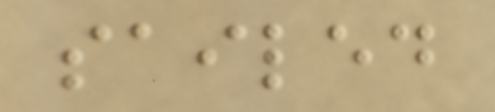sailed
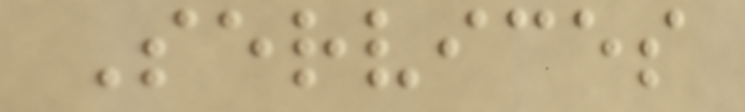Services
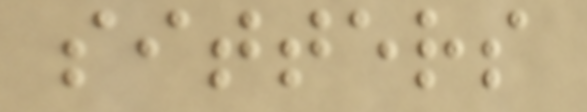sitters
